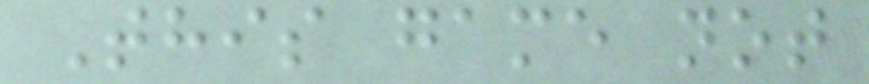This game not
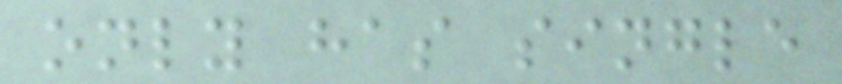only has single
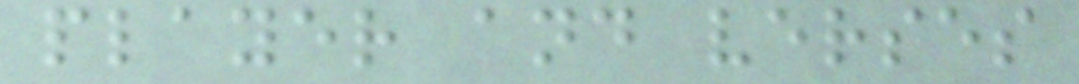player and verses
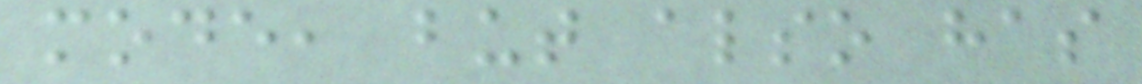mode, but also has
